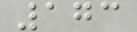173
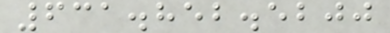631.852.5200
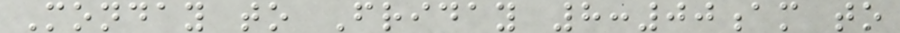Monday to Friday 8:00am to
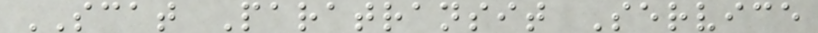SCAT Paratransit Service
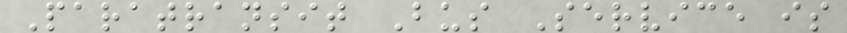Paratransit Bus Service is
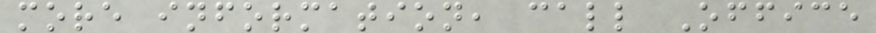more information, call Office
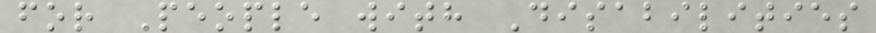for People with Disabilities
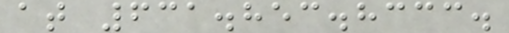at 631.853.8333.
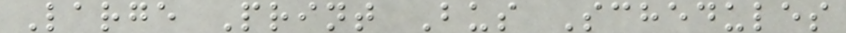Large Print Bus Schedules
